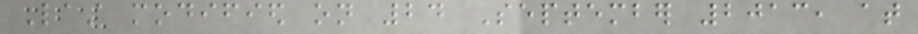Last modified on 24 September 2013, at
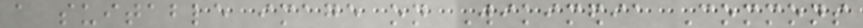a suitable image on Wikimedia Commons
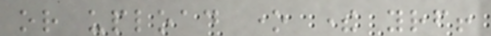or upload one there yourself!
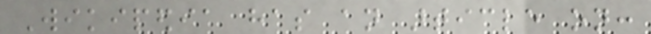Wikipedia has an article on:
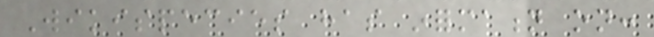Wikispecies has information on:
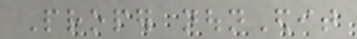Proper nounEdit
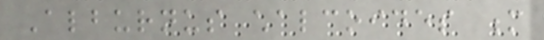Alburnus chalcoides m
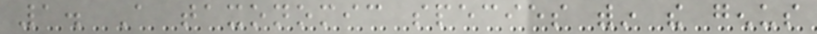1. A taxonomic species within the genus
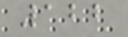122
